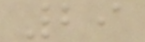29
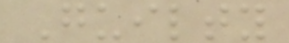Guilty
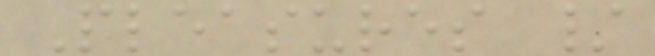Pleasures /
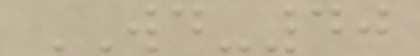WD-40
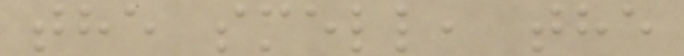the smell, the
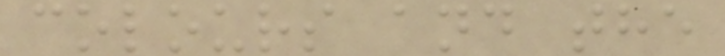colours and the
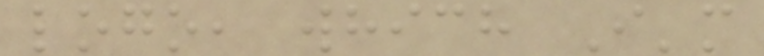logo, which I'm
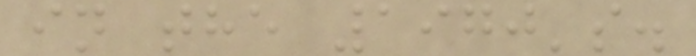in the 1970's.
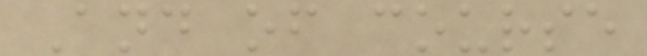And of course
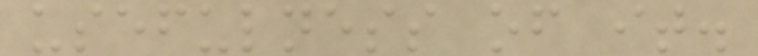usefulness of it.
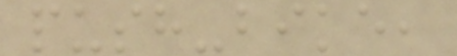push-bike,
